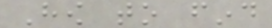How to find
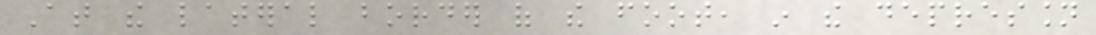At the lateral border of the foot, in the depression
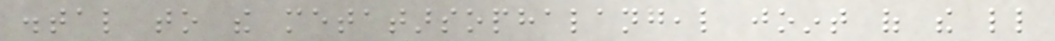distal to the metatarsophalangeal joint of the little
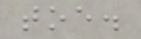toe.
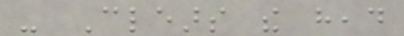- Clears the head
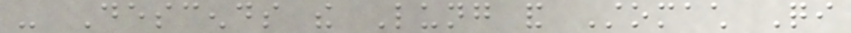- Descends the Lung and Stomach Qi
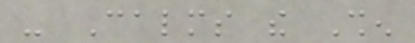- Calms the Shen
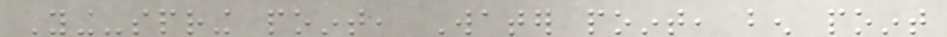Ying-spring point, Water point, ben point
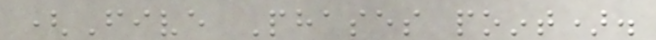(Five Phases point).
